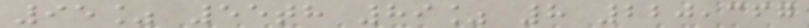95% 55th 89% 8 220,367
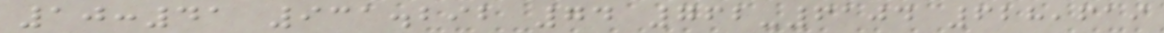10:41 931.292 74 762-6104 628,619
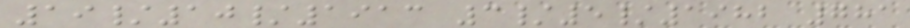19/10/1913 3/5/1982 781
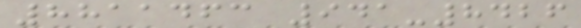8811463 941-8426
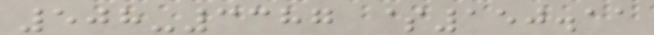508-3387 $150.11
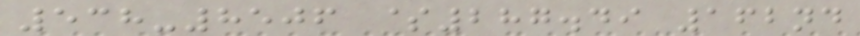538-8506 $287.49 162nd
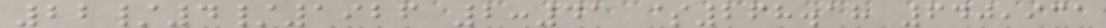22/4/1926 2:41 $268.18 640,931
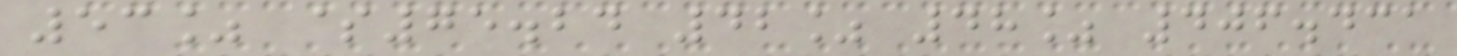53% $75.24 42% 48% 406.431
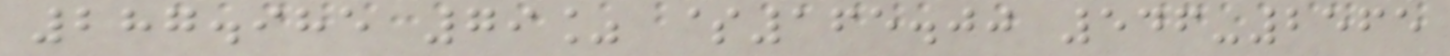287.985 79% $165.00 546-2565
